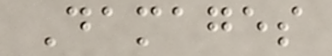Damages
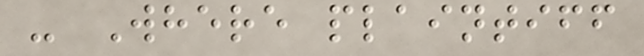- Where plaintiff
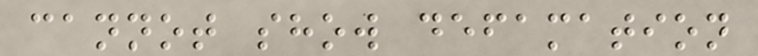cannot show defamation
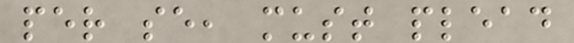per se, must plead
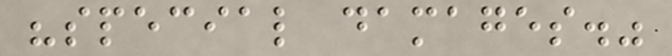"special damages."
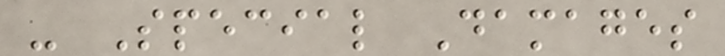- Special Damages
